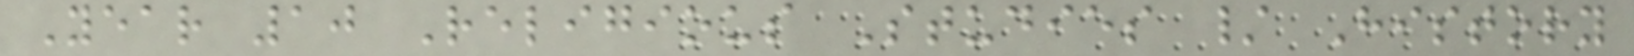Year 10 Religious Studies / History
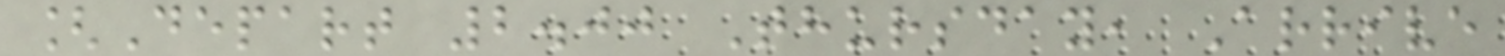[Depart 2.00 Thursday, Arrive
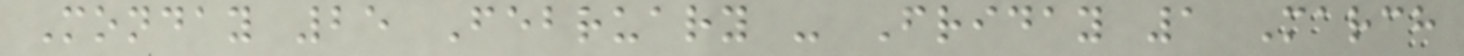Monday 25 February - Friday 1 March
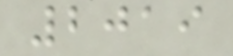2019
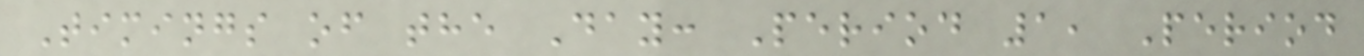Timings of the Day: Period 1, Period
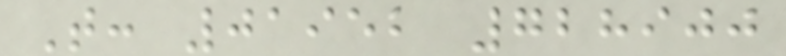T: 01952 728900
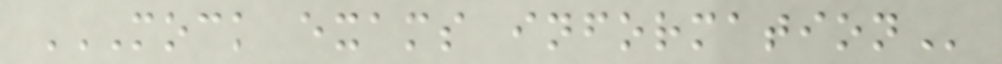MOCK EXAMS INFORMATION
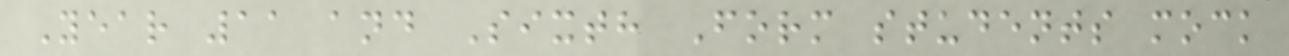Year 11 and Sixth Form students mock
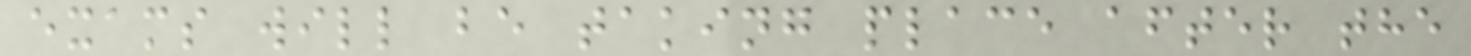exams will be taking place after the
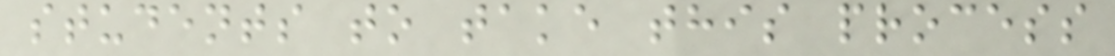students to take this process
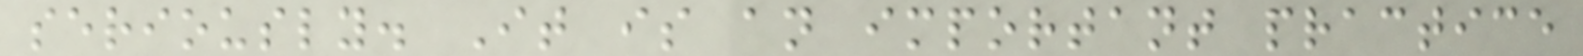seriously. It is an important practice
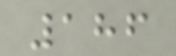186
